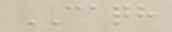CAQH
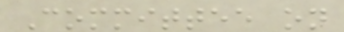Committee on
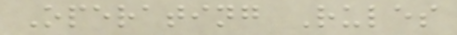Operating Rules
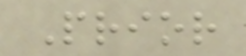Prior
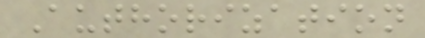Authorization
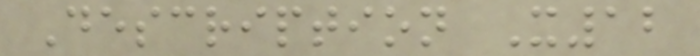Description X12
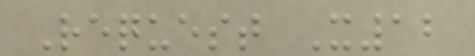Request X12
